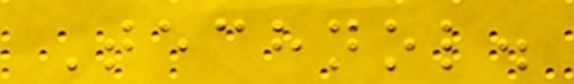Technol.
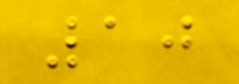10
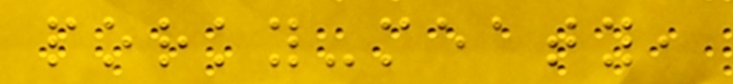porky-meaty,
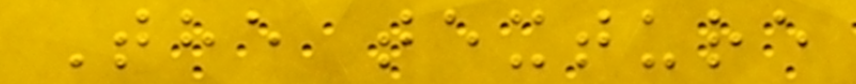The texture
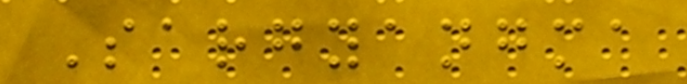Sargyangma
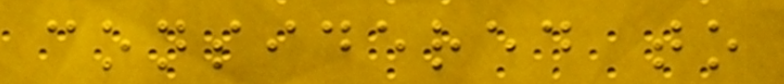considered to
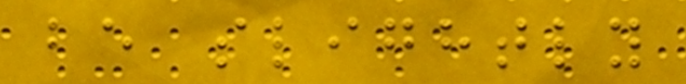be slightly
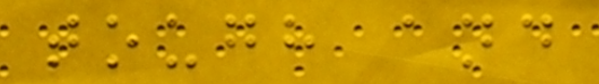tough and
